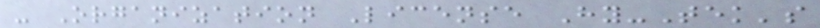- Organization License Hy-Tek's
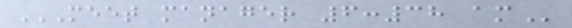MEET MANAGER 6:38 AM
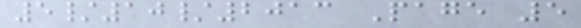5/10/2013 Page 5
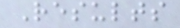Results
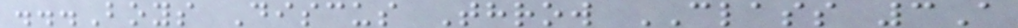...Boys Discus Throw CLASS 3A
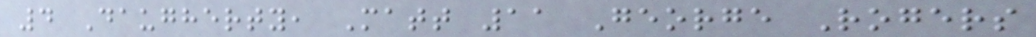4 Daugherty, Matt 11 George Rogers
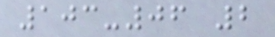103-06 2
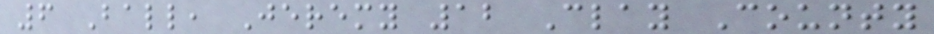6 Ball, Jeremy 12 Clay County
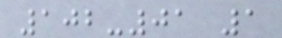102-01 1
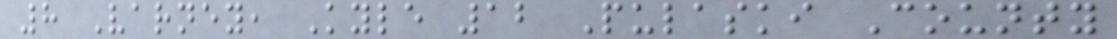8 Varney, Kyle 12 Pulaski County
